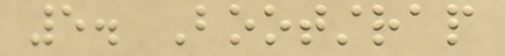5. Bootstrap
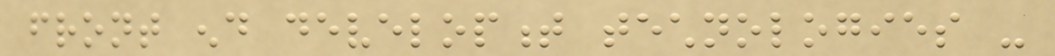front end development technologies -
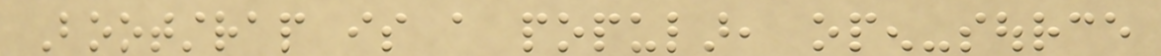Bootstrap is a popular, open-source
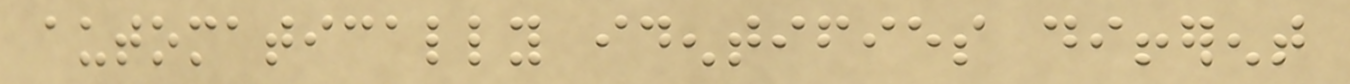automatically identifies different
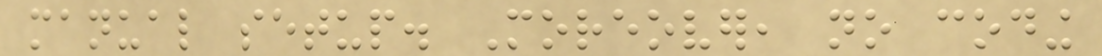manual setup. Moreover, no coding
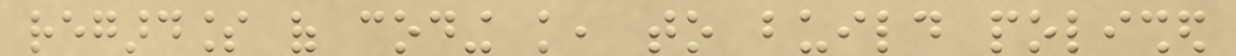regardless of coding knowledge, to build polished
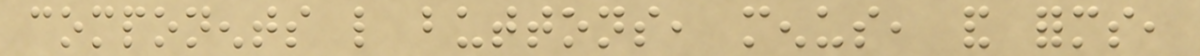components like buttons, menus, and forms,
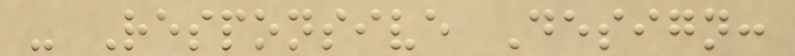- Responsive Design:
